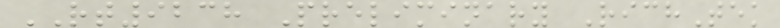RT9238 Preliminary RichTek
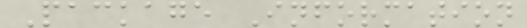Package Information
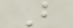B
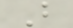B
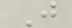J
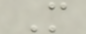M
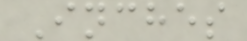Inches
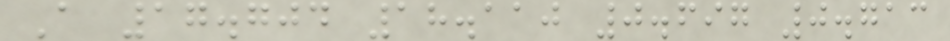A 17.704 18.110 0.697 0.713
